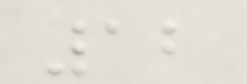12
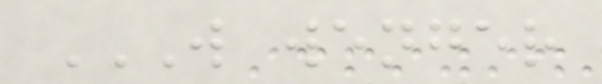W WENGER
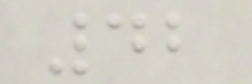42
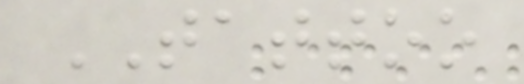TATTOO
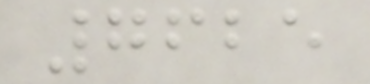7625
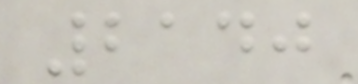2140
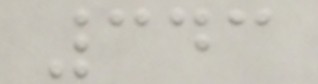343
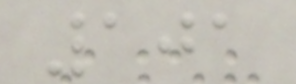101
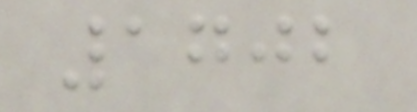1702
